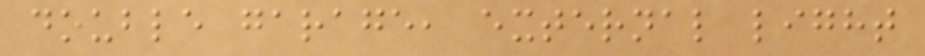double garage, external light
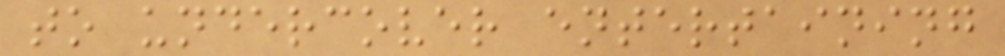to undercover entertaining
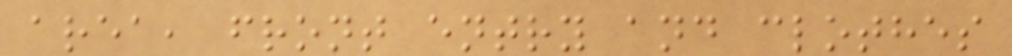area, front entry and clothes
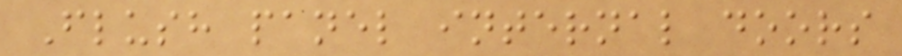Flush panel internal doors
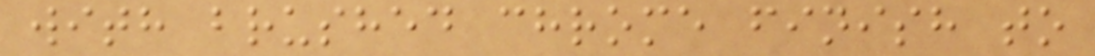with brushed chrome finish to
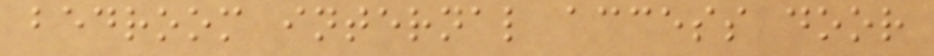bedroom internal access door
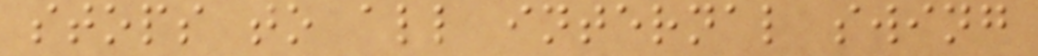stops to all internal swing
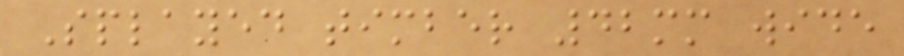Splayed timber 42mm wide
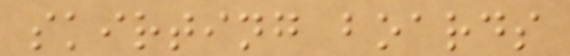skirting boards
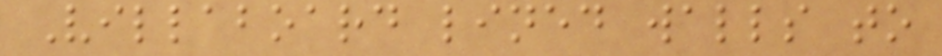Villaboard lined walls to
